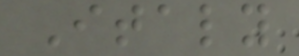Italy
